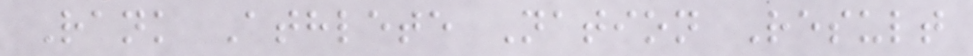Rank Athlete Nation Result
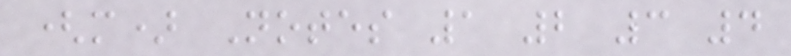(m) Notes 1 2 3 4
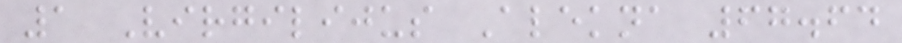1 Virgilijus Alekna 67.64
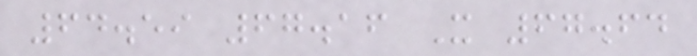64.59 67.16 X 67.64
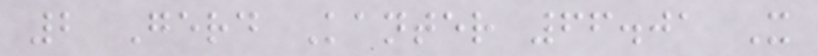2 Gerd Kanter 66.01 X
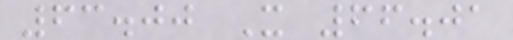63.00 X 66.01
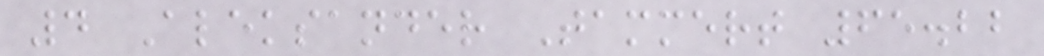4 Aleksander Tammert 65.22
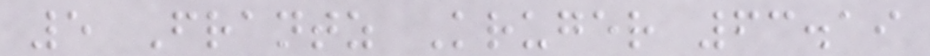5 Frantz Kruger 63.19
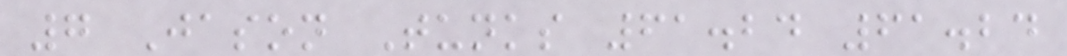7 Jason Tunks 61.24 61.24
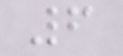6
